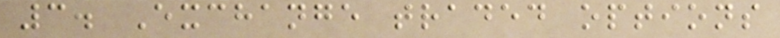3. Exchange traded options
